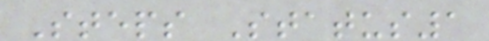Steps Status1
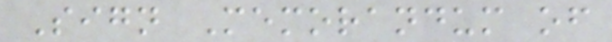Sign Memorandum of
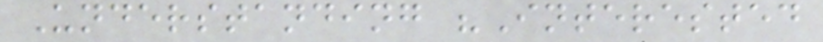Understanding "Interested
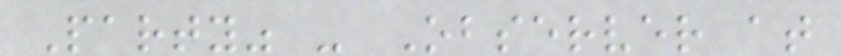Party" - Observer at
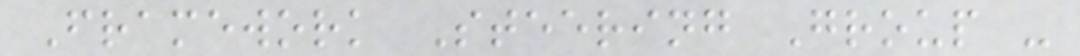Framework Steering Group -
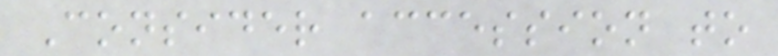Consider accession to
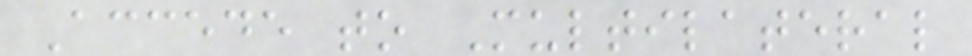Accede to Multilateral
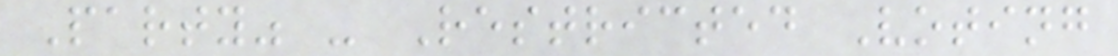Party" - Restricted Voting
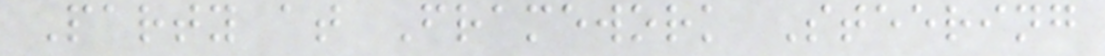Party at Framework Steering
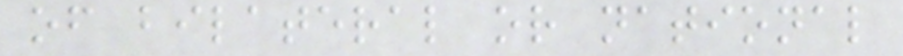of bilateral or national
